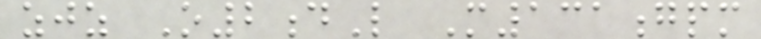zjz O2dL M131gpm
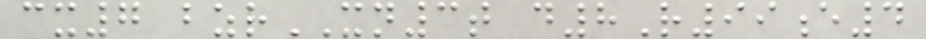cx7 bzrXN3t d8R99e4
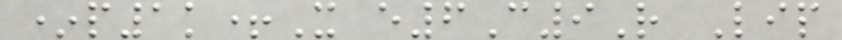*p1k+X e6C9R Lip
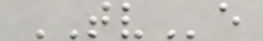TVe
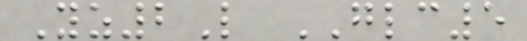Yz2L GLC5
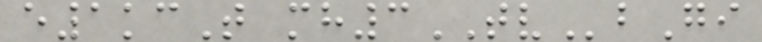e1kcT mh3TVbGi
